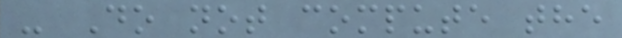- Do not compute the
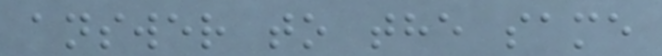answer to the same
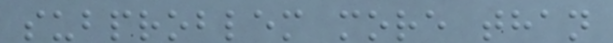subproblem more than
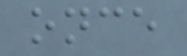once
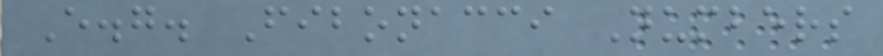E.g. Fibonacci Numbers
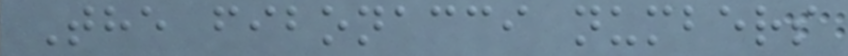The fibonacci numbers
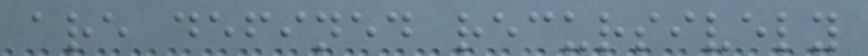are defined recursively
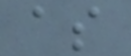as
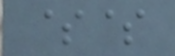$$
